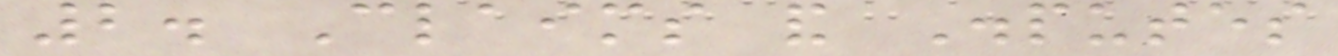2. Claims and Disputes
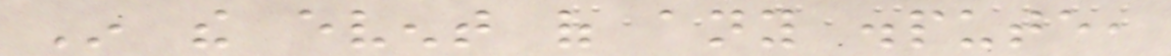In the event of any dispute,
